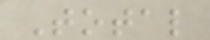Total
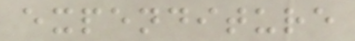expenditure
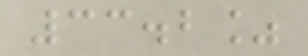33.2%
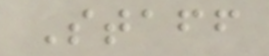Staff
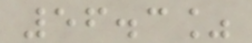56.3%
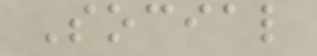Social
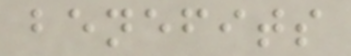benefits
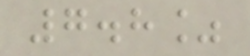7.8%
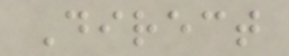Direct
